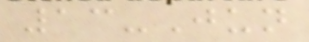13-Jun
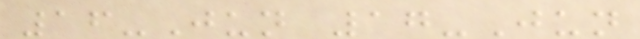16-Jun 17-Jun
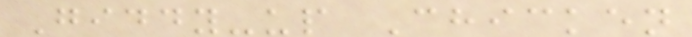Giddy-up Chicken
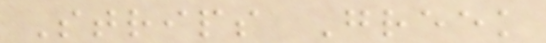Strips Greek
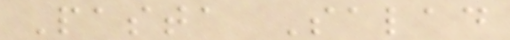Pasta Salad
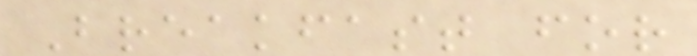Breakfast for
